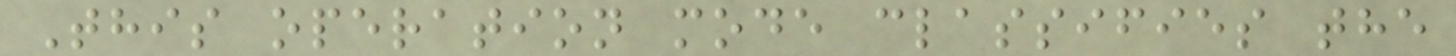This operation mode classifies the
